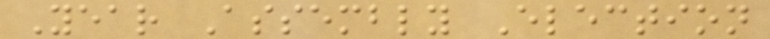Year Assembly Election
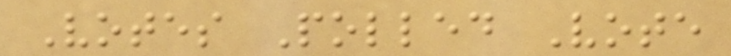Votes Polled Vote
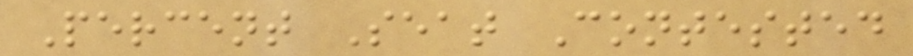Percent Seat Contested
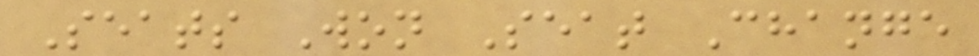Seats Won Seat Change
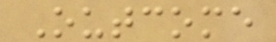Outcome
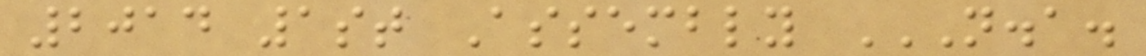2014 1st Assembly N.A.
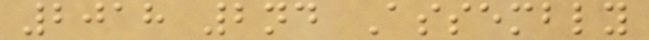2018 2nd Assembly
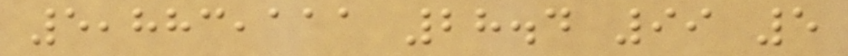5,883,111 28.4 99 5
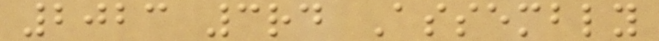2023 3rd Assembly
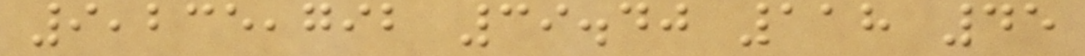9,235,792 39.40 118 45
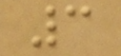3
